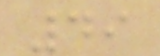49
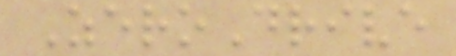ZeroDrive
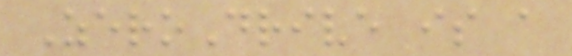ZeroDrive is a
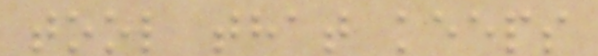tool that keeps
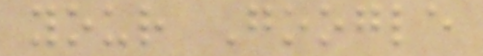your Google
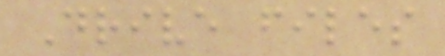Drive files
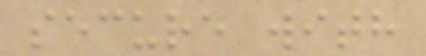secure with
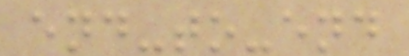end-to-end
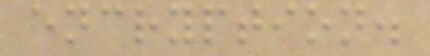encryption.
